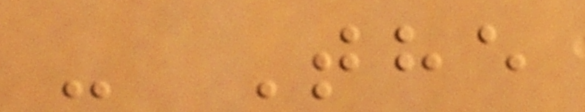- The
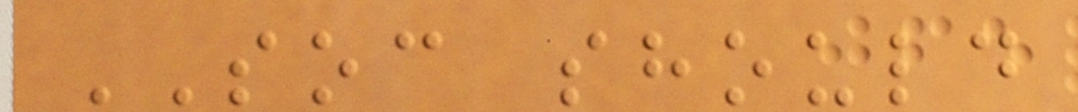SOC should
